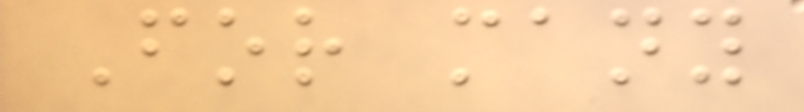For many
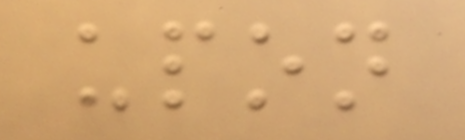upon
